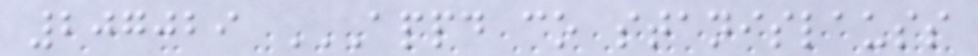207029 APPD CO STANISLAUSS
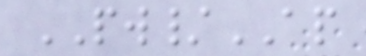PW/AP
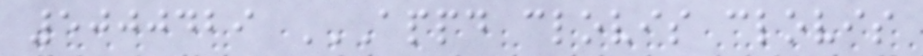5000429 APPD CLOVIS CLOVIS
